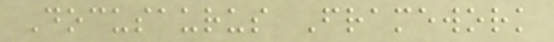Docusaurus Framework
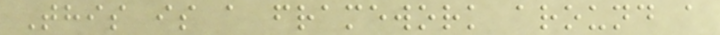This is a framework around a
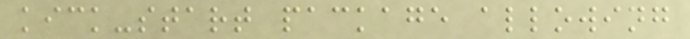kick-start package allowing
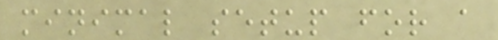minimal setup for a
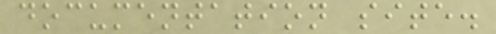documentation site.
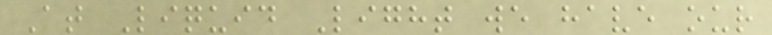At Liquid Light we have our
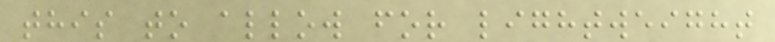this to allow for lightweight
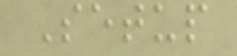Setup
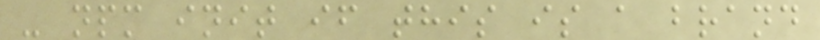- npm init if this is a brand
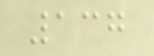137
